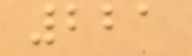221
